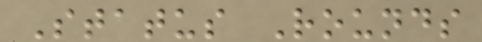Status Rounds
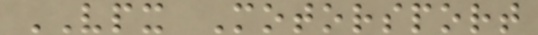VPX Motorsport
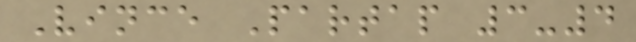Vince Partap 3-4
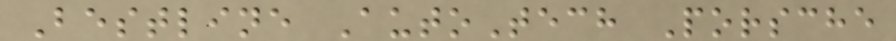Bestline AutoTech Porsche
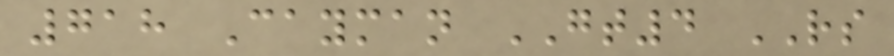718 Cayman GT4 RS
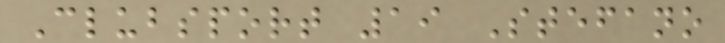Clubsport 19 Stefano
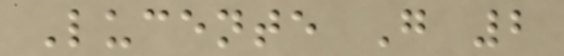Lucente G 2
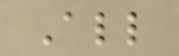All
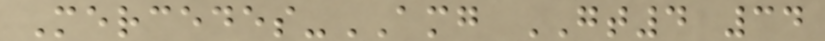Mercedes-AMG GT4 34
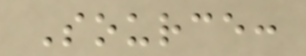Source:
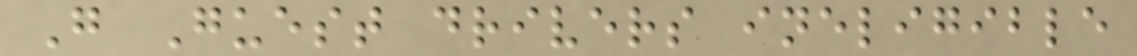G Guest drivers ineligible
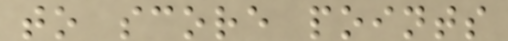to score points
